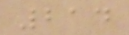214
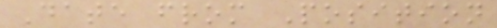Date from Position
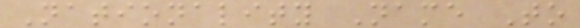Nationality Name To
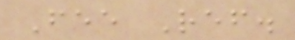Fee Ref.
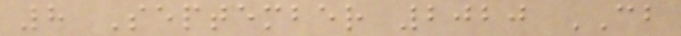8 September 2020 CB
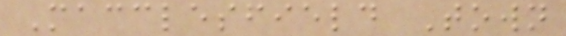Macclesfield Town
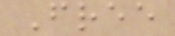Free
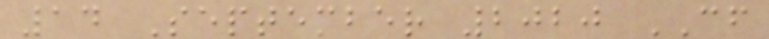14 September 2020 CF
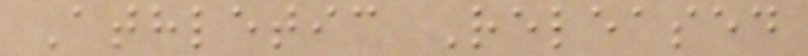Athletic Released
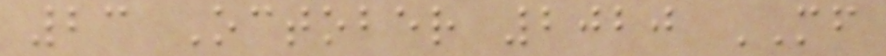23 October 2020 MF
